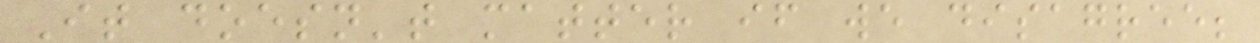It doesn't matter if we disagree;
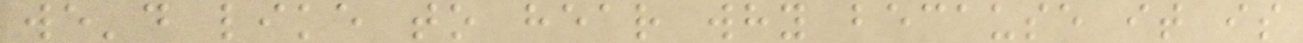we'd like to hear why because it is
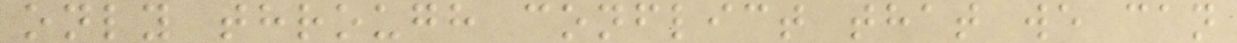only through conflict that we can
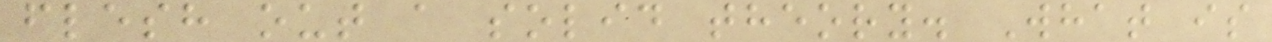flesh out a solid theory. What is
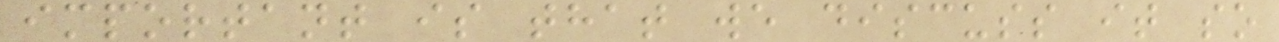important is that we discuss it so
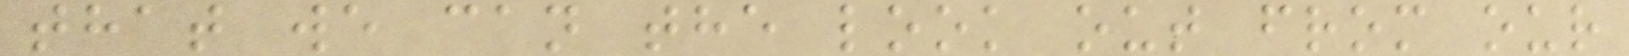that we can the look out from our
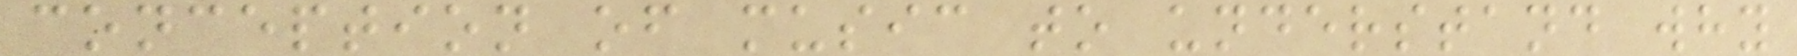conception of music to understand why
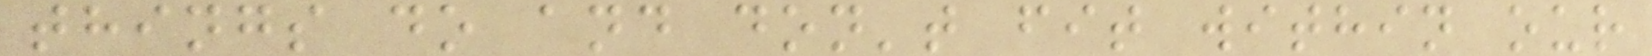things do and don't fit within our
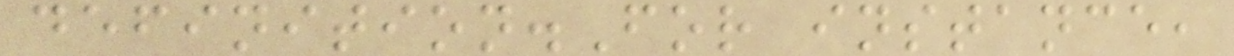definition.For instance,
